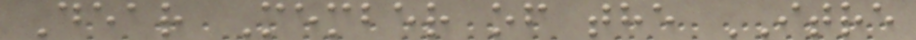Dear Member of the ITRE
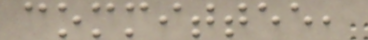committee,
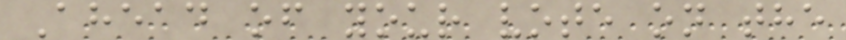Ahead of your vote on the
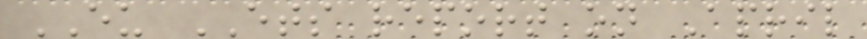EU ETS report on April
